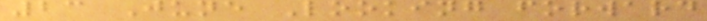23 June Looking forward
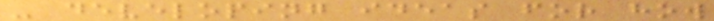- developing ideas for how
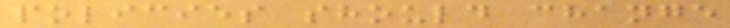policies should change
